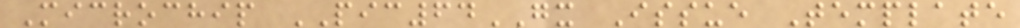Microchip PIC64GX Issue Template
